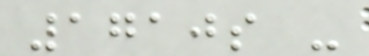1710s -
